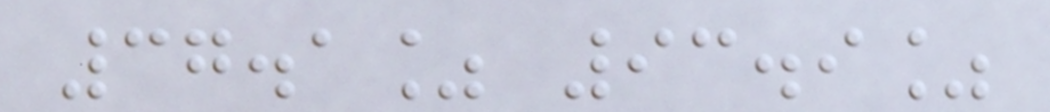37.1% 93.9%
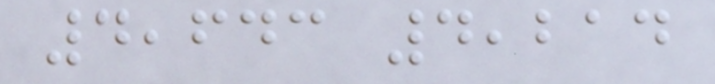4,643 4,214
